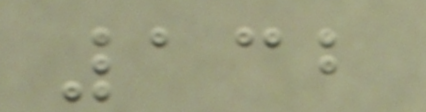132
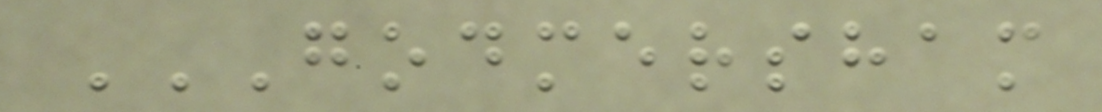GODMERSHAM
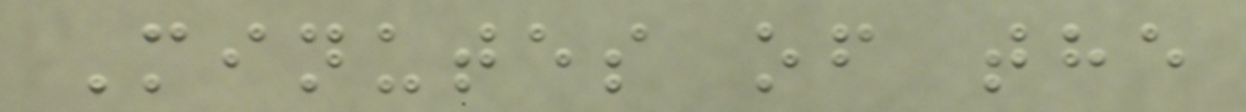Minutes of the
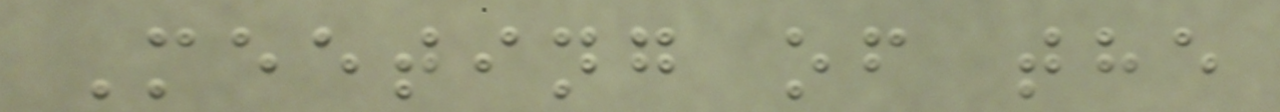Meeting of the
